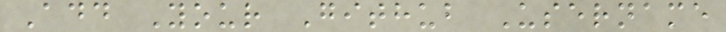Add Your Github Username
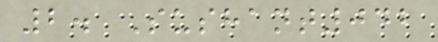2. Sushant042
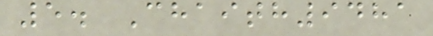5. Chaith9481
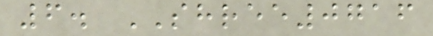6. SHREE0716
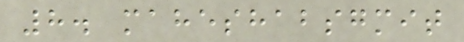8. maheshabsgmit
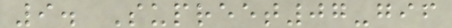9. Supreet07-gif
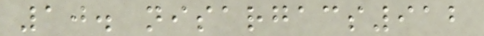10. nisargacs912
